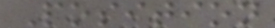Position
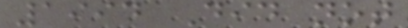1994 Did not
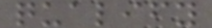qualify
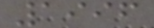1996
